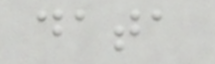data
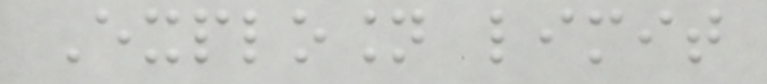Explosion limit
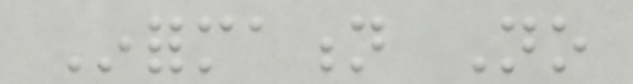Information No
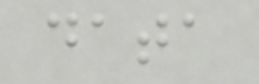data
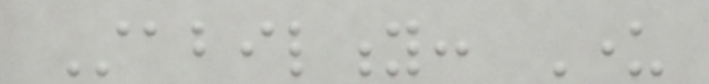Stability: Under
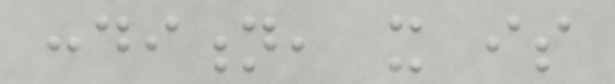condition, it is
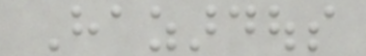Hazardous
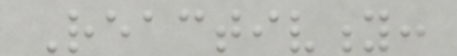Reactivity:
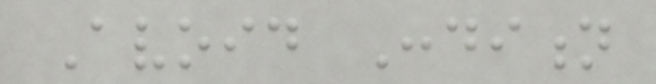Avoid Condition
